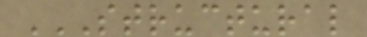STRUCTURAL
